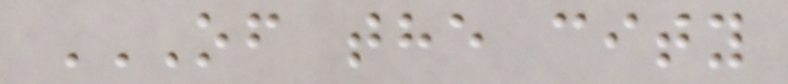OF THE CITY
